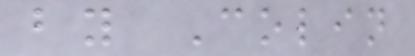by Colin
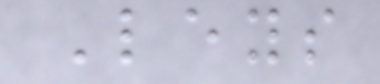Leys
